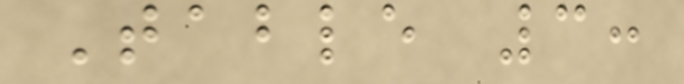Table 3:
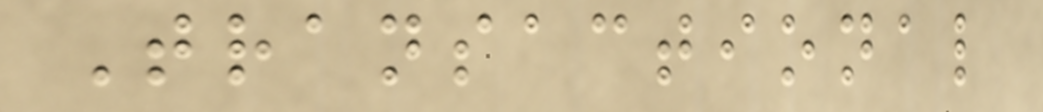Transactional
